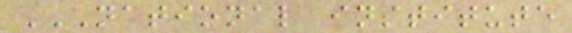NATIONAL INSTITUTE
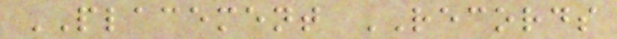PLACEMENT RECORDS
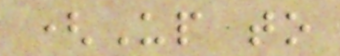(Up to
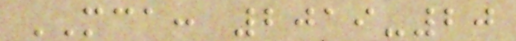MCA: 2019-20
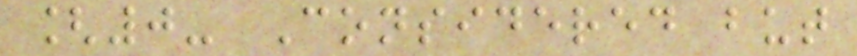[0- Considered but
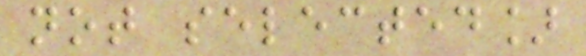not selected]
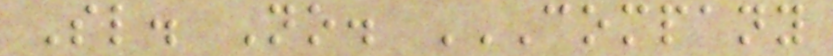Sl. No. COMPANY
